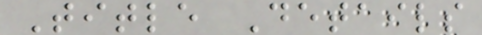Title Details
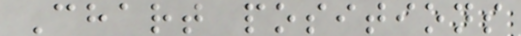Chart positions
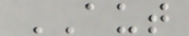AUT
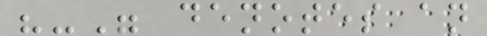"-" denotes an
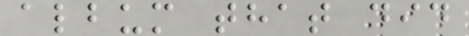album that did
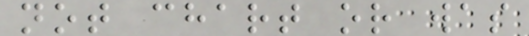not chart or was
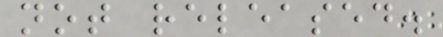not released.
